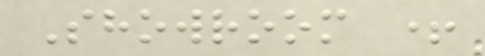Showroom +
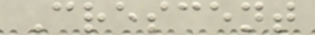Crescent
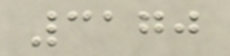3170
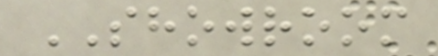SHOWROOM
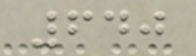640
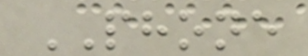PHONE
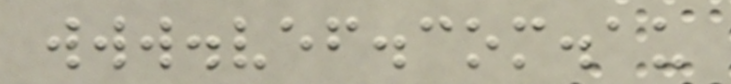www.vef.com.au
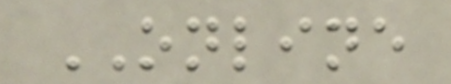ONLINE
